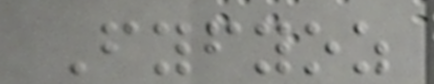Fyfyoz
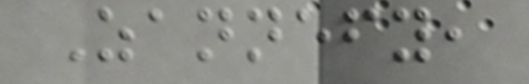Zannefy,
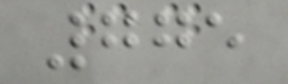775
